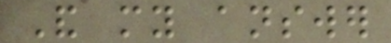And my answer
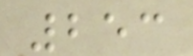253
